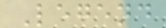Legend
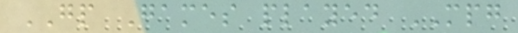GP Games played MPG
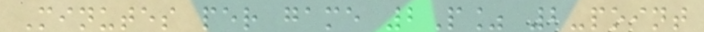Minutes per game 2P% 2-point
